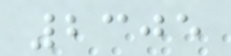2305
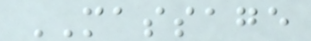MASSAGE
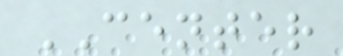CENTER
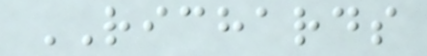RICHARDS
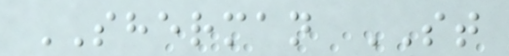SHERMAN ST
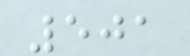501
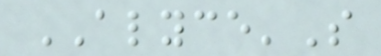ALYCE'S
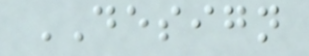DESIGN
